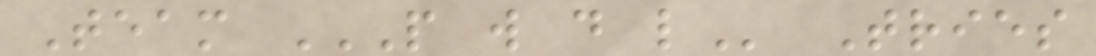Team P W D L Tries
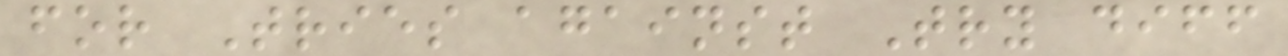for Tries against Try diff
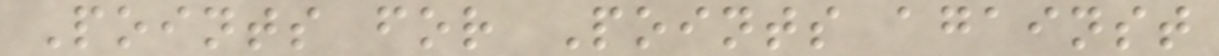Points for Points against
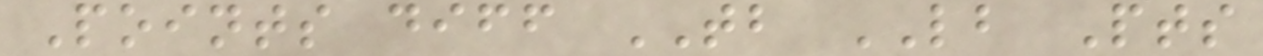Points diff TB LB Pts
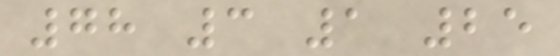78 3 1 25
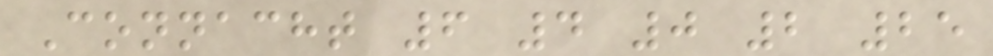Connacht 6 4 0 2 25
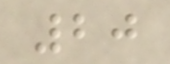20
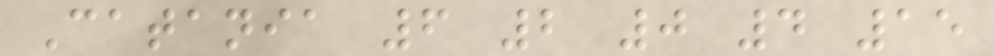Catania 6 2 0 4 15
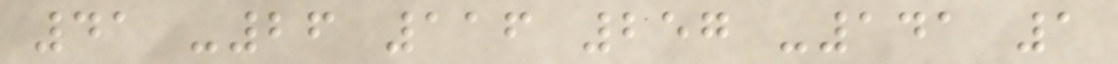41 -26 116 257 -141 1
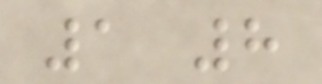1 8
